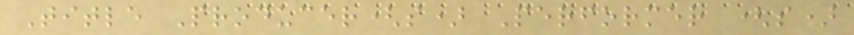Title Producer(s) Performer (s)
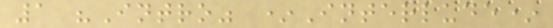1 "Intro" *Interlude*
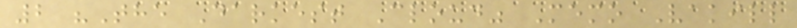2 "The Darkest Cloud" Memo Vakill
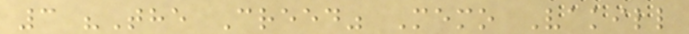3 "The Creed" Memo Vakill
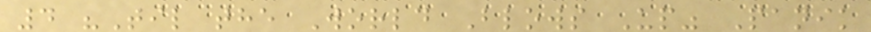4 "Til the World Blows Up" Panik
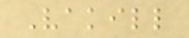Vakill
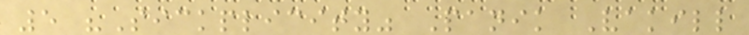5 "Sickplicity" Panik Vakill
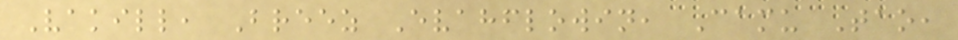Vakill, Breez Evahflowin, Camu Tao,
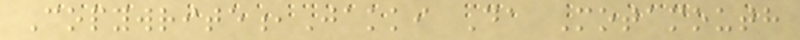Copywrite,Jakki Da Motamouth
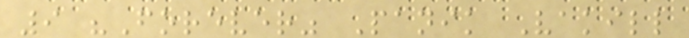9 "Forever" Panik Vakill
